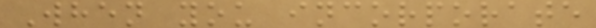When you incorporate
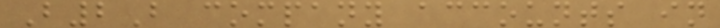B2B company accounts in
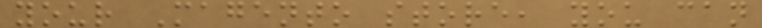your Magento store, you can
